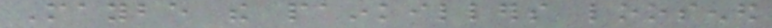Maybe the painkillers loosened
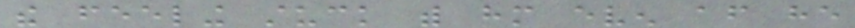the feeling stuck with him even after he
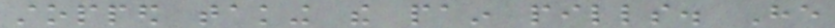stopped taking the pain pills. He
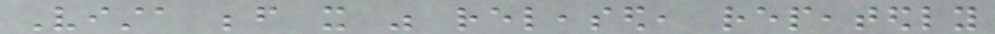Vista before it was released, repeatedly
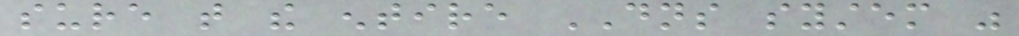sure that the entire DNS system was
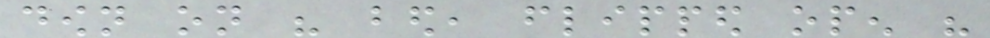down on his bed, flipped open his
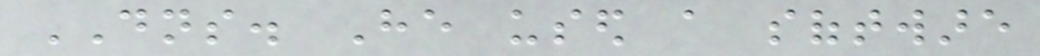DNS. He used a software
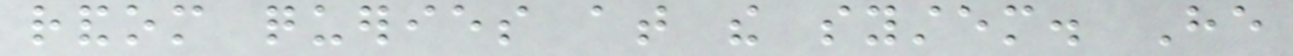random queries at the system. He
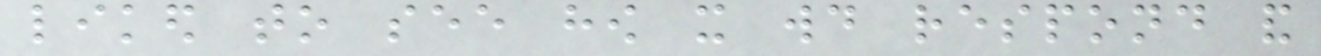liked to see how it would respond and
